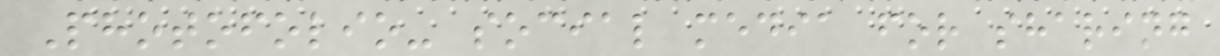Photofolio- social media for sharing
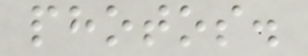photos.
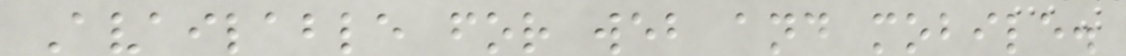Available for web and mobile.
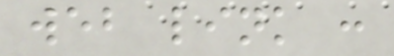web link :
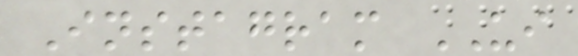Instagram UI
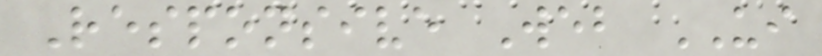Responsive Web UI
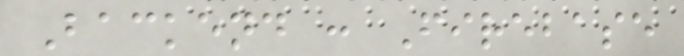Backend : Firebase
